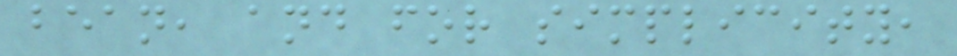bean, and for simplicity,
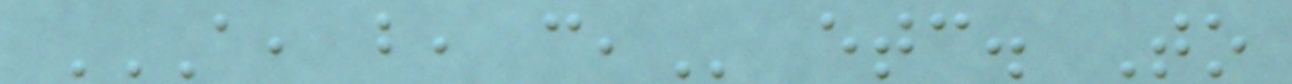A, B, C, etc. To
